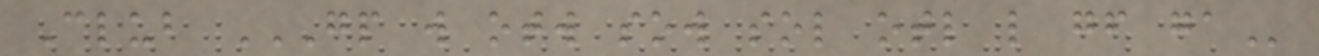Club GP W OTW SOW SOL OTL L GF GA
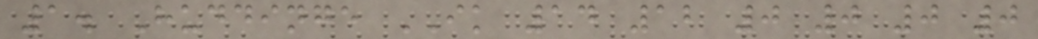1. Huddinge IK 14 12 0 0 0 0
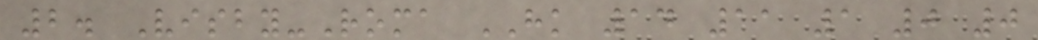2. Visby-Roma HK 14 11 1 0 0
